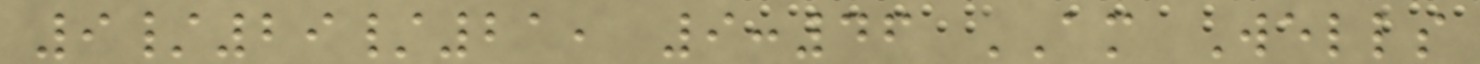9/29/21, 9:46 AM Wells
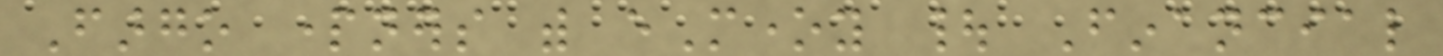Fargo partners with eMoney | Financial
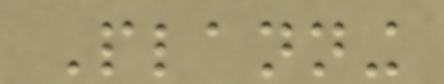Planning
